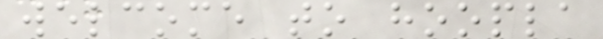welcome to hoopla
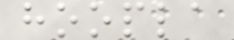hoopla
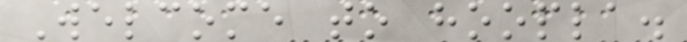Welcome to hoopla.
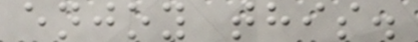enjoy this.
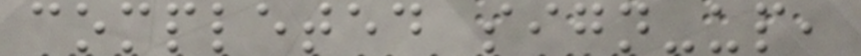completed sign-up,
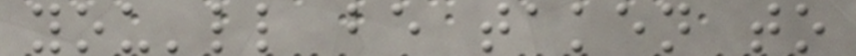you'll be taken to
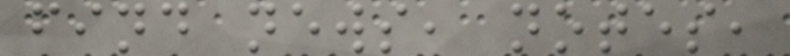find news, notes,
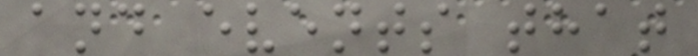and events that
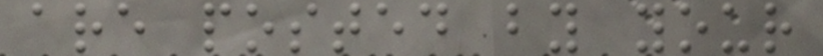are posted by your
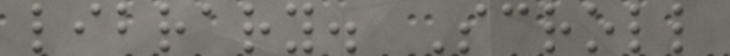library. Scroll
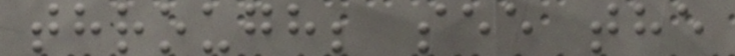through; see the
